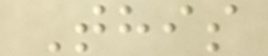This
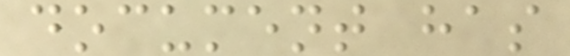document has
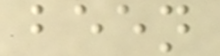been
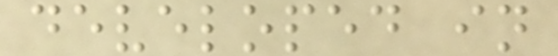developed in
